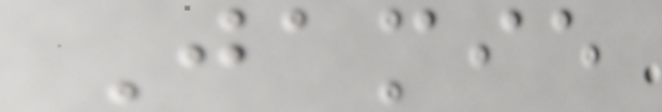Jamie
